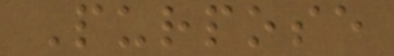Purpose
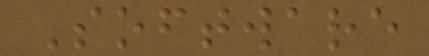Software
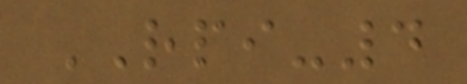RPI-4
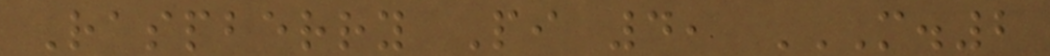Raspberry Pi 4, M.2
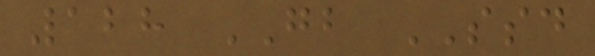128 GB SSD
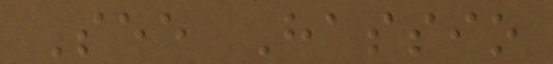See Hassio
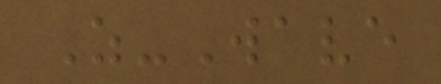Z-Wave
